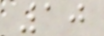10
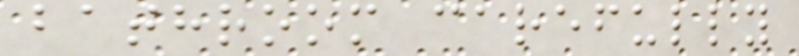bathroom carefully
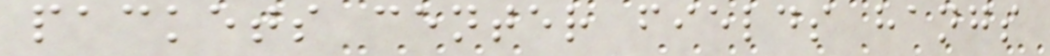packets center fields hangs
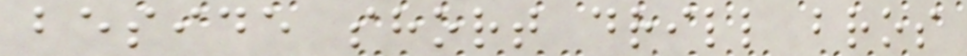beside short drill bros
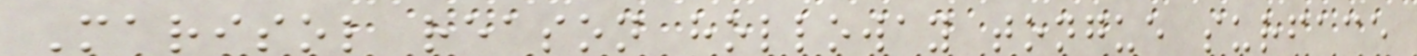Marisol reason holloway tongue surface
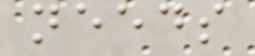needs
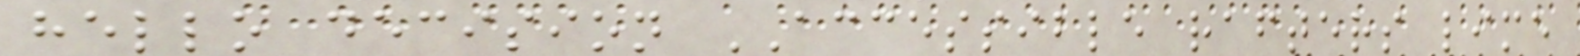hello decision ACCESSIBLE rafters lime
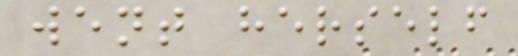went herself
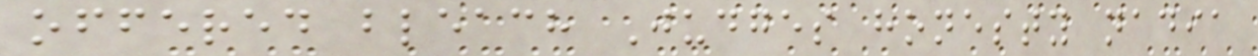offered bleach Judges honesty nadia
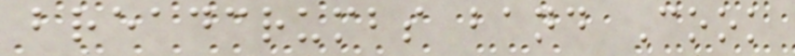breadcrumbs band Cook
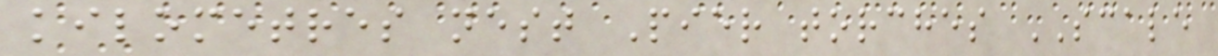kilometres nest Pier torches SCALE
